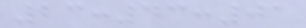23:43:01
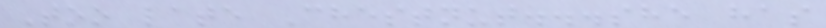Too late Chestnut...she has
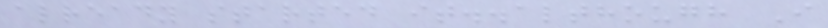already started it..although I
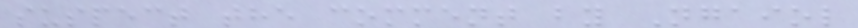suspect the comment by Ngaiol
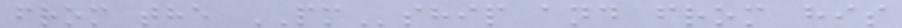from the PMship and from his
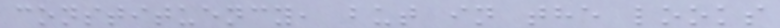constituency, but in the looks
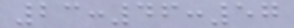23:46:57
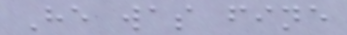He was fine
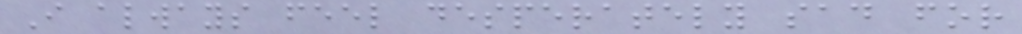I always feel desperately sad for
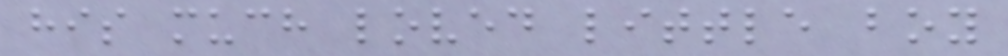his much loved little boy
